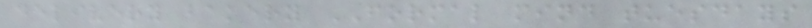delivery bakery FORMAL mind tuesdays
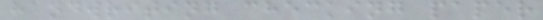handwriting checking paper
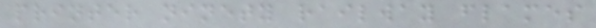printer ninety railway flames
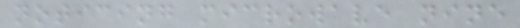noticing microwave nine
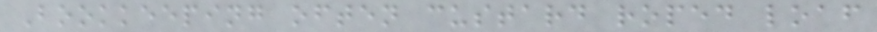Bookkeeping often custard roped loaf
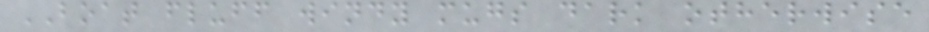BOAT fluff windy mugs dark otherwise
